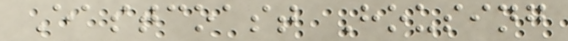Eastcoast Housing
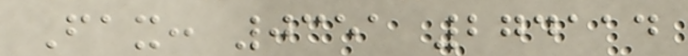Fax: 0351 274114
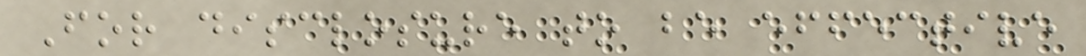For disclosure to be effective
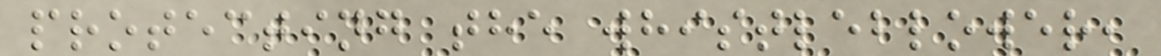protecting the whistleblower,
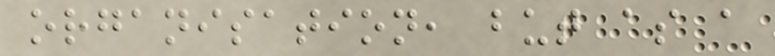organisation, but as a
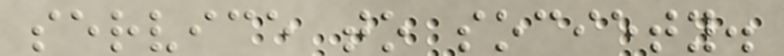service to society.
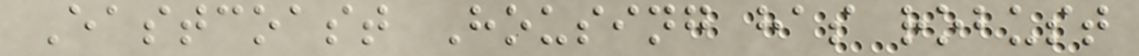Eastcoast Housing has robust
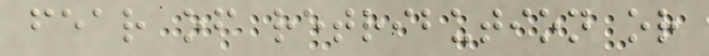fear of retribution or
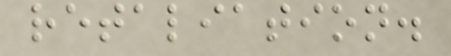retaliation.
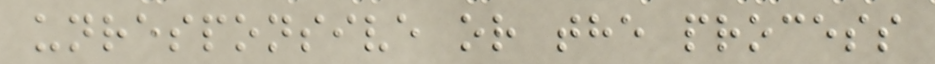unresponsive or the process
